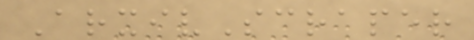ArxivScraper
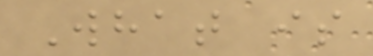What is
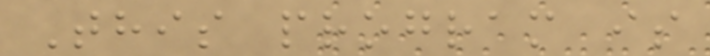This program is
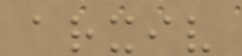arxiv
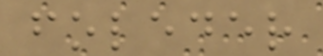foleder
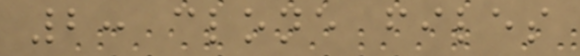2: clone files
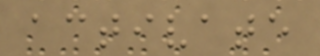activate
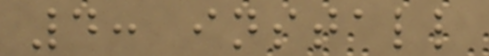4: install
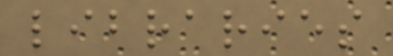libraries
